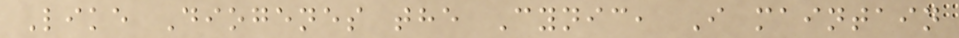Like Diogenes the Cynic, I maintain
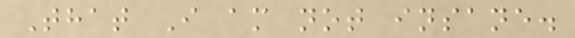That I am not insane.
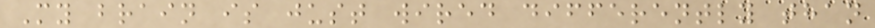My brain is just wired differently than
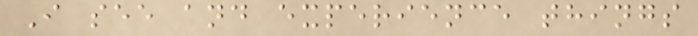I see and experience things
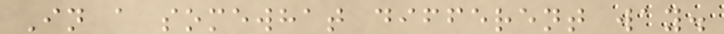In a somewhat different way.
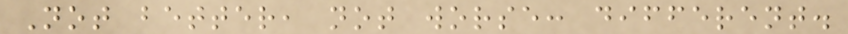Not better, not worse: different.
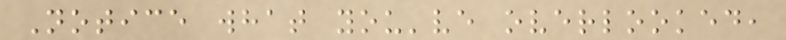Notice what you've overlooked,
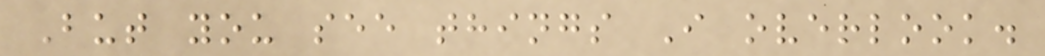But you see things I overlook.
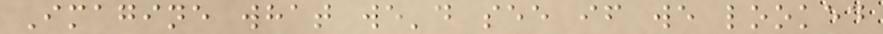Imagine what we'd see if we looked
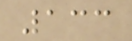133
